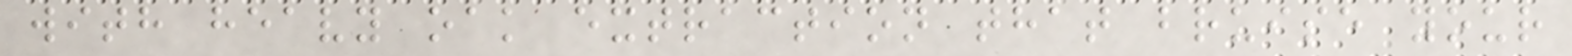with heavy oak extraction that bruise your
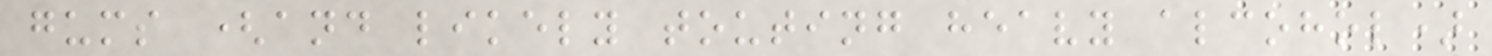gums (and likely touting heavy alcohol)
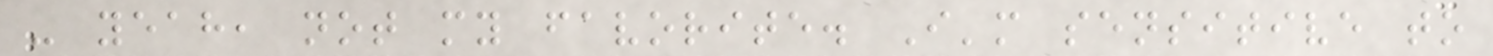- yeah, not my favorite. I'm sensitive to
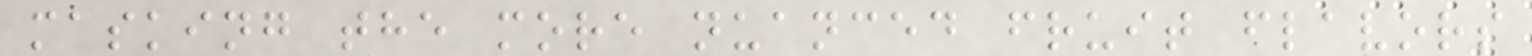masking the more nuanced fruit flavors
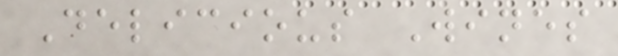Delicious Wines
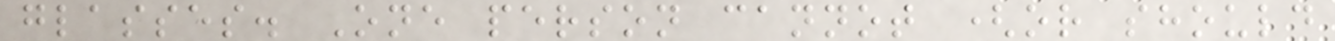glasses. One person cannot (or should
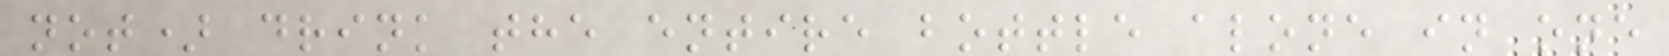not) drink the entire bottle alone in one
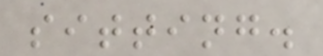sitting.
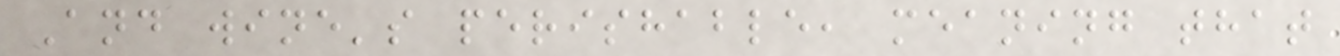And wine's perishable, meaning that
